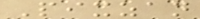Pixzan
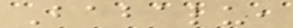Babalu,
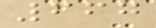667
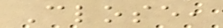Close,
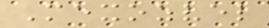Mexozvel
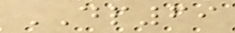DP69
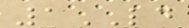1LD
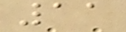11
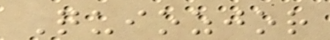Quiozjor
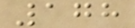178
